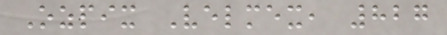Ozpix Velmex, 827
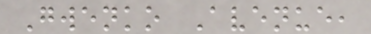Gwenko Avenue,
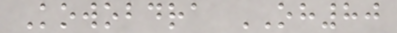Kowobdra OH80
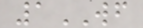1WF
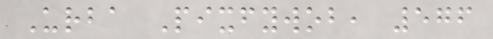Urba Pixfywob, 576
